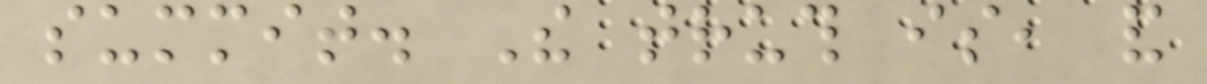summit. The truth is, and
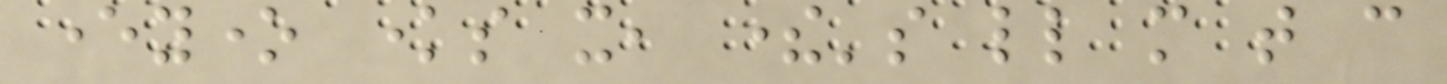everyone knows it, there's little more that can
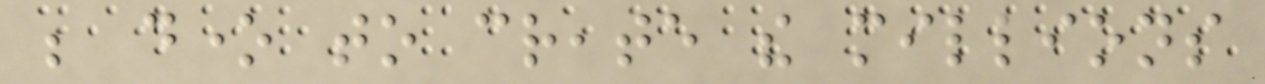be done to create the millions
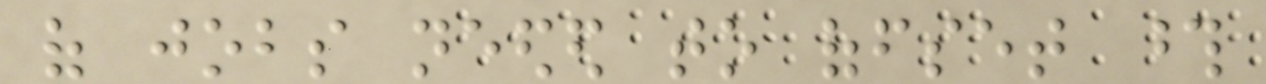of jobs needed to offset those
